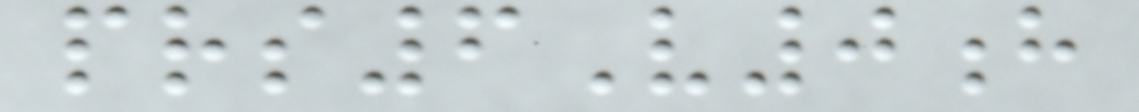prs6V0h
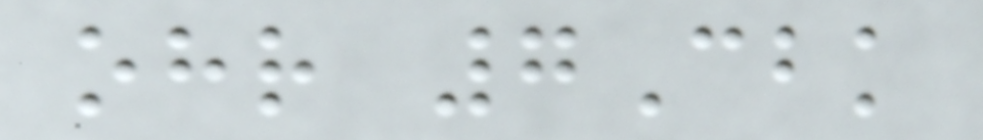ohr 7Cbk
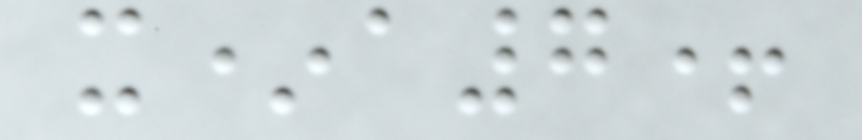x*a7+
